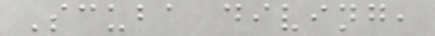Scuba diving,
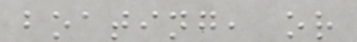boating, or
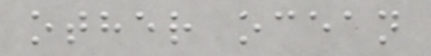other ocean
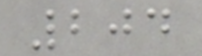204
